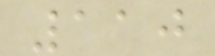110
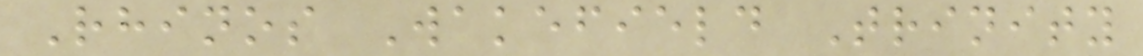Rhinos Wakefield Trinity
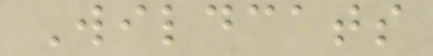Wildcats
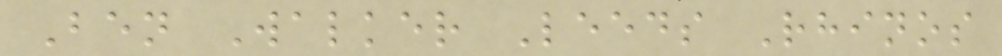Ben Walker Leeds Rhinos
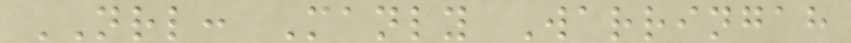NRL: Manly Warringah
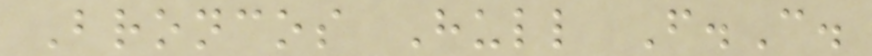Broncos Hull F.C.
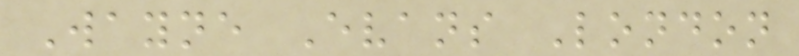Wayne Evans London
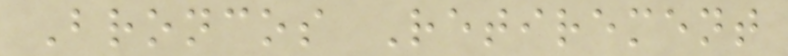Broncos Retirement
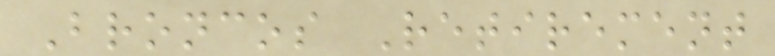Broncos Retirement
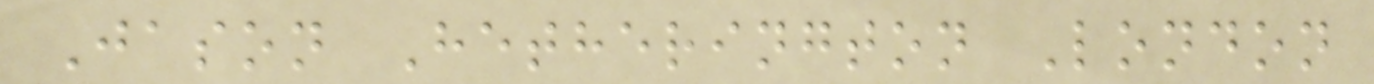Jason Hetherington London
